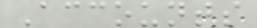Accounts
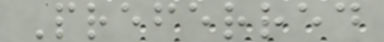Preferred
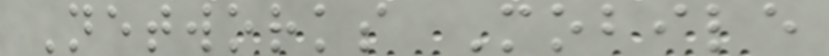Networks Mobile
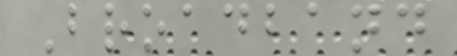Broadband
